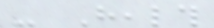- Health
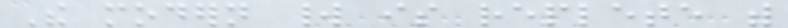The modern world is replete with
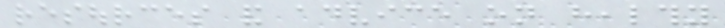resources and advice on healthy
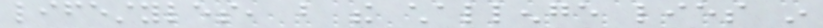lifestyles, but the challenge lies in
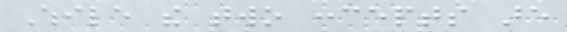While the two concepts are
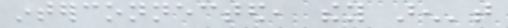interconnected, they aren't
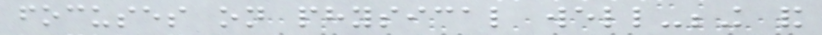focuses on physical well-being and
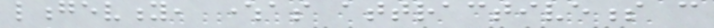longevity, whereas attractiveness can
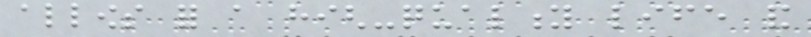allows for a high-quality life and
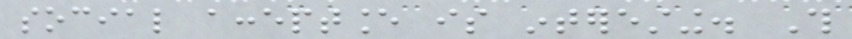social acceptance is interesting. This
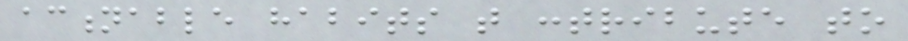actionable habits that contribute to
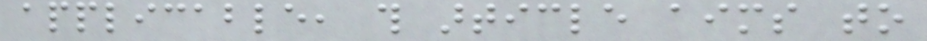applicable, this article aims to
